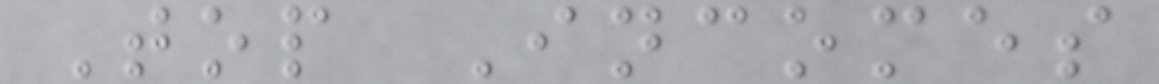Top Incomes
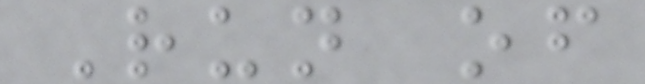Run of
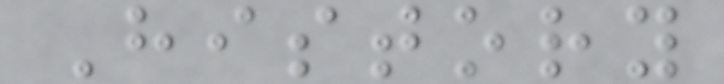History
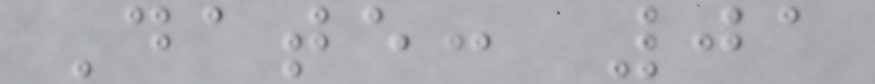Date: 01
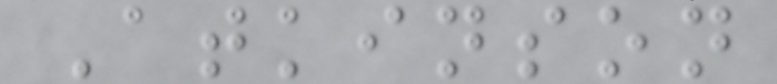Atkinson
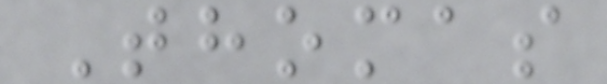Thomas
